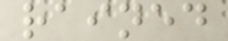rained
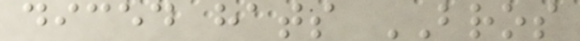diced hats BROS
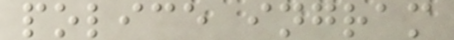police ingram
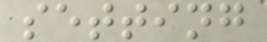setting
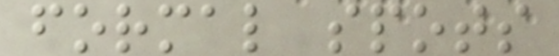formal spots
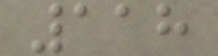118
